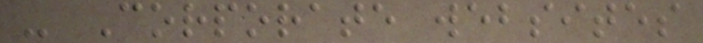- Corporate websites
